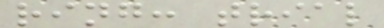ring: trial
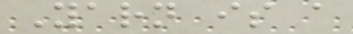Yarn is a
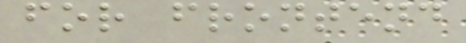for frontend
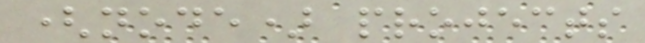(node) projects
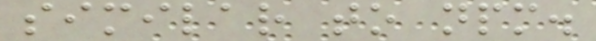similar to npm.
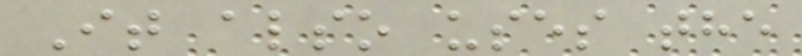It also uses the
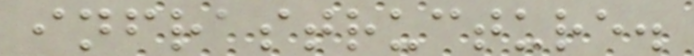infrastructure.
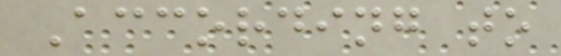According to
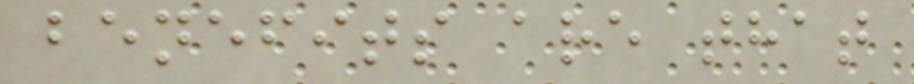benefits are that
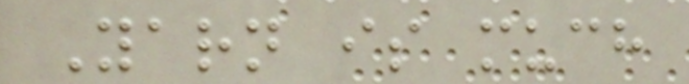Yarn is much
